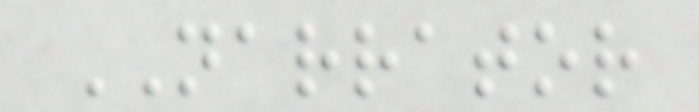NARRATOR
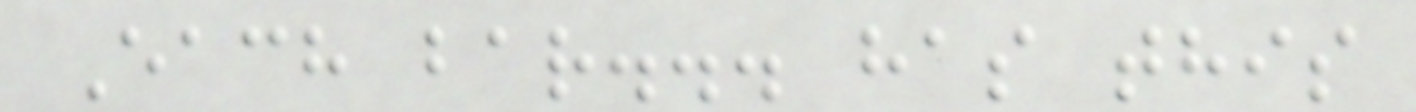Each bar... has this
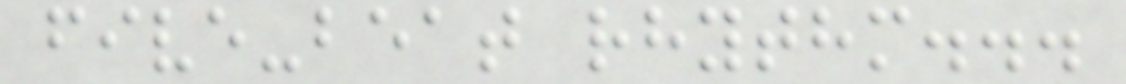five-beat rhythm...
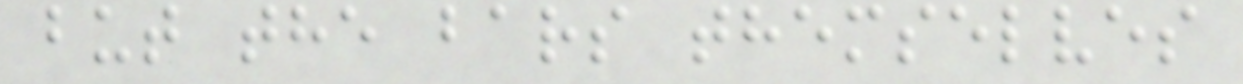but the bars themselves
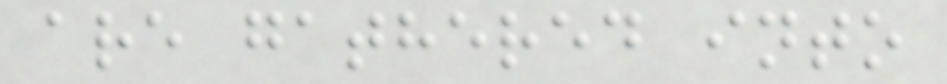are gathered into
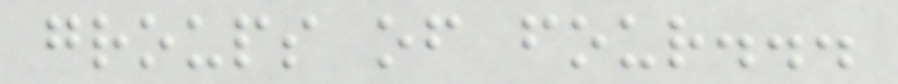groups of four...
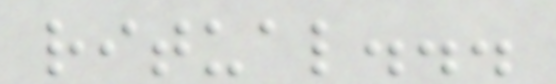ritual...
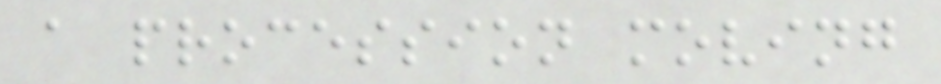a procession moving
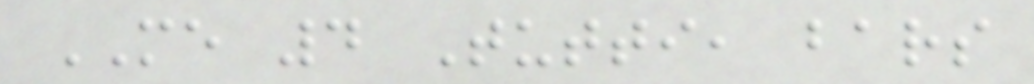ME 4 Tutti, bars
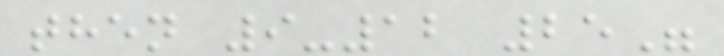then 9-12 25"
